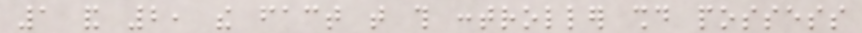1 and 2, the fact that this controller should possess
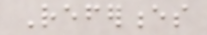References
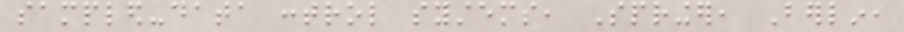sampled-data control systems, Springer, Berlin,
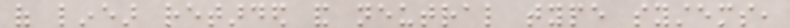of linear retarded and neutral type systems,
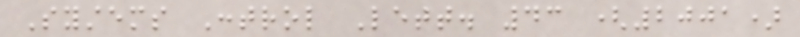Systems Control Lett. 43 (2001)
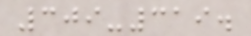309-319.
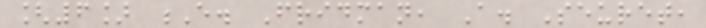[6] E. Fridman, A. Seuret,
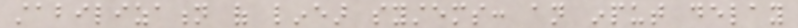stabilization of linear systems: an input delay
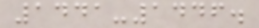1441-1446.
